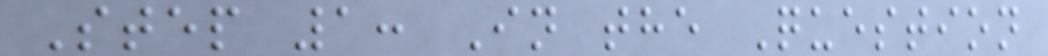Step 1: In the Question
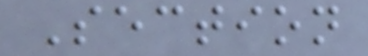Section
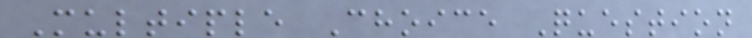Multiple Choice Question
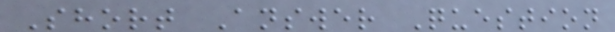Short Answer Question
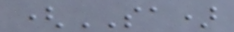(SA)
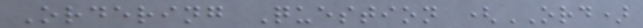Ordering Question (ORD)
